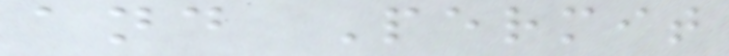and Permit
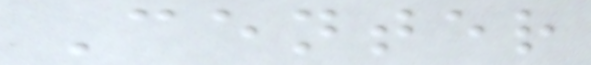Center
